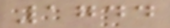1744
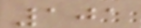101
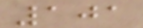101
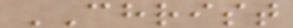CHRIST
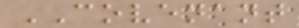COVENANT
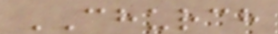CHURCH
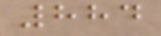884
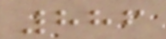886
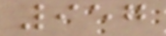957
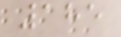185
